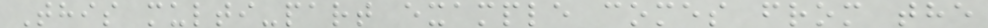This multi-part example comes from the
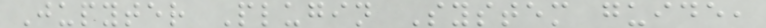Jupyter Plugin System guide,
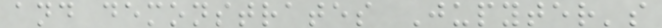and demonstrates Jupyter's
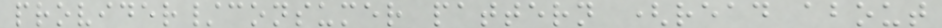provider/consumer pattern (read about
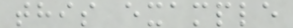this example
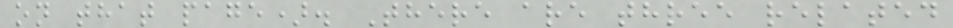on that page). There are three related
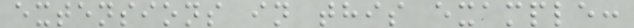extensions in this example:
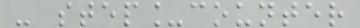- step_counter
